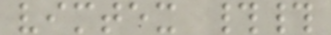vimtex ##
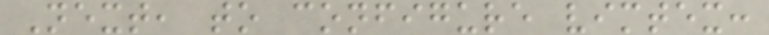Next, to configure vimtex:
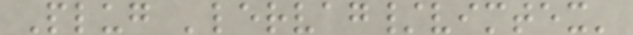Plug 'lervag/vimtex'
